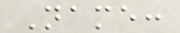Name:
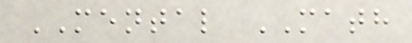MENTAL MATH
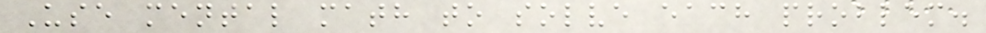Use mental math to solve each problem.
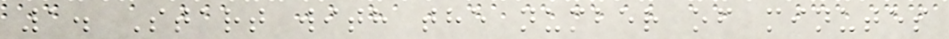1. Start with the number of minutes
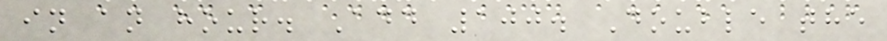in an hour. Add 100. Double the
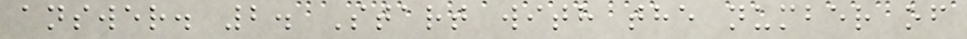answer. 2. Start with the number of
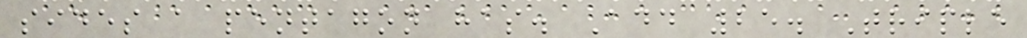sides a pentagon has. Add 25. Triple
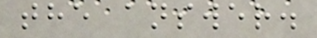the answer.
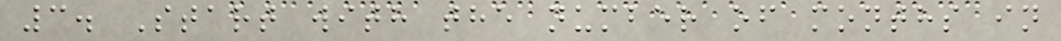3. Start with the number of months in
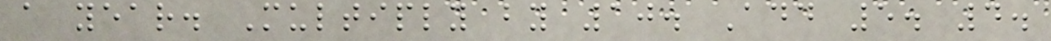a year. Multiply by 10. Add 5. 4.
